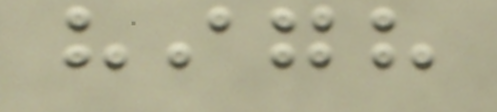high
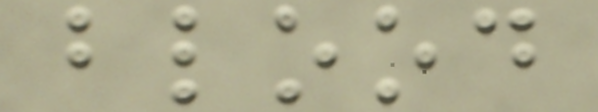blood
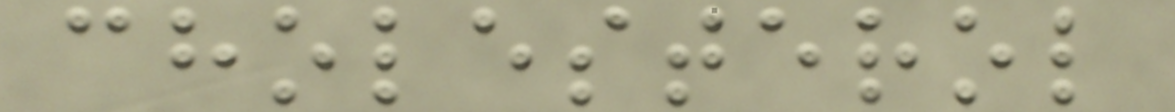cholesterol
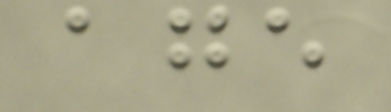age
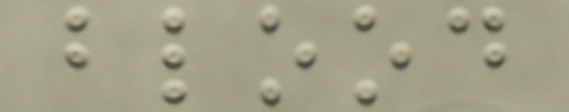blood
